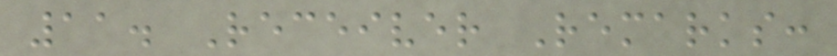11. Receiver Remarks:
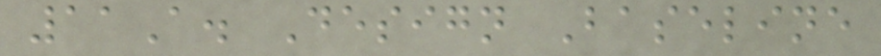11A. Design Baseline
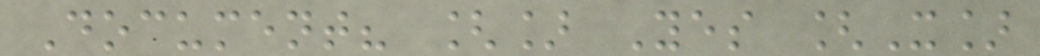Document? [] Yes [X]
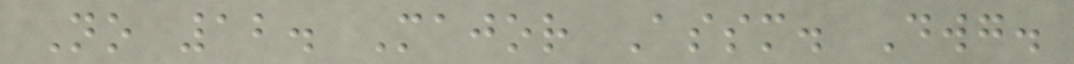No 12. Major Assm. Dwg.
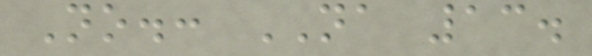No.: NA 13.
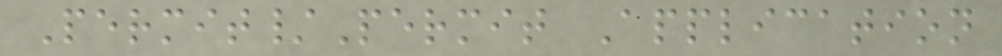Permit/Permit Application
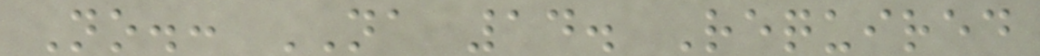No.: NA 14. Required
